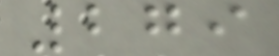279
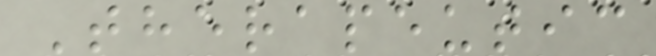Therapeutic
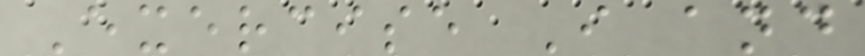Exercise I and
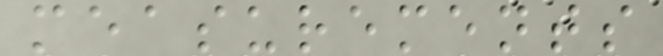measurements
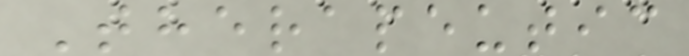Therapeutic
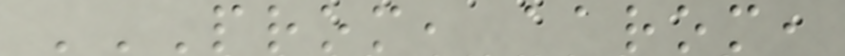PROM, AAROM,
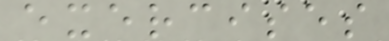exercises
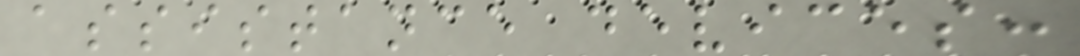assistance devices:
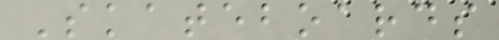Skateboards
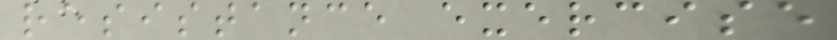resistance exercise
